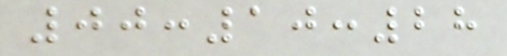00:10:28
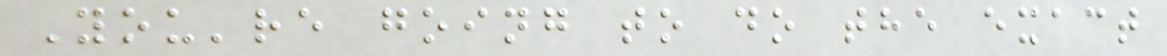You're going to do the exact
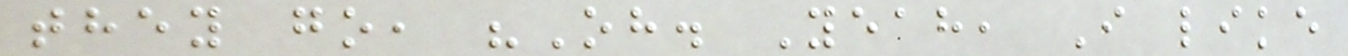they go, "Oh. Yeah, I like
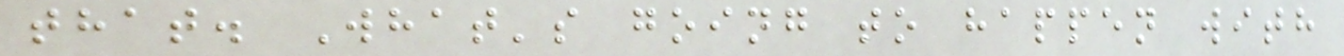that. What's going to happen with
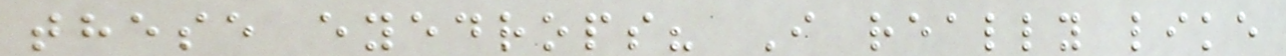these eyedrops? I really like
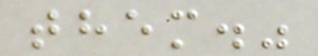them."
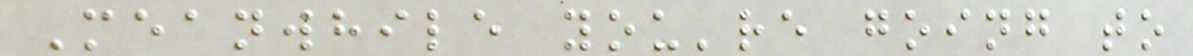Meanwhile you're going to
